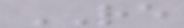RE
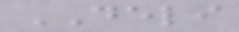DELI
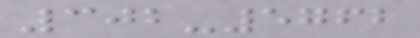302-5762
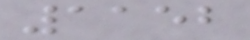1152
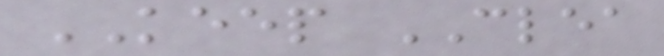KEEP CLEA
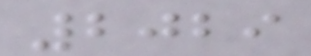2029
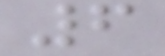6
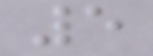5
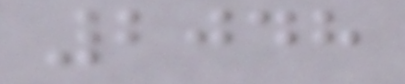2048
